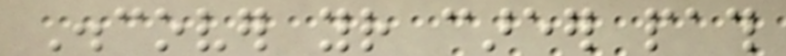Discover your career path
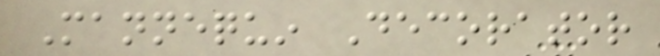Mannequin Decorator
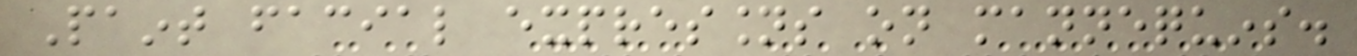Paint facial expressions on mannequins.
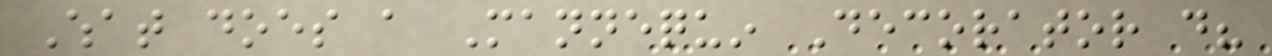What does a Mannequin Decorator do?
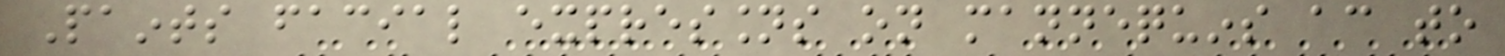Paints facial expressions on mannequins according to
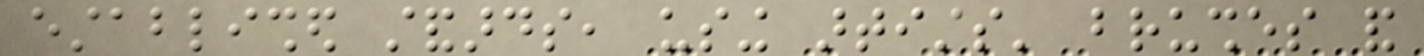established standards, using artists' brushes and
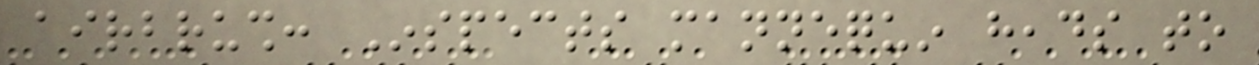airbrush: Inspects mannequin heads to
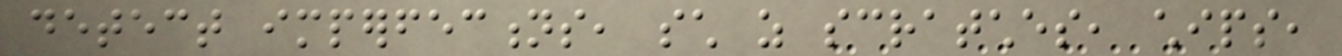detect imperfections, such as scratches, chips,
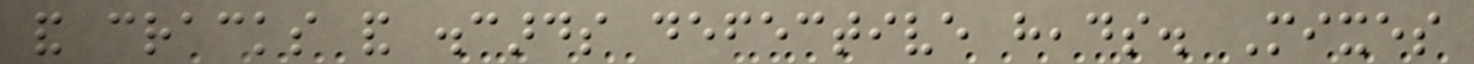and cracks and discards defective heads. Mixes
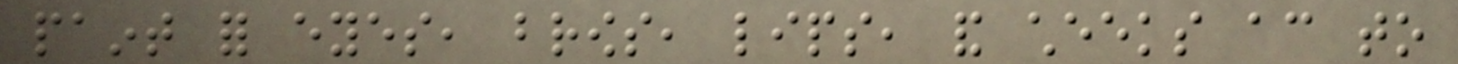paint for eyes, brows, lips, and cheeks according to
